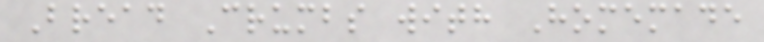Bread Crumbs with Homemade
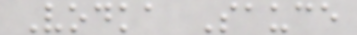Vodka Sauce
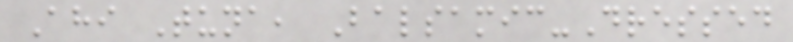Ahi Tuna, Balsamic-Dressed
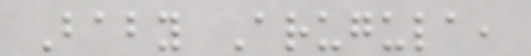Baby Arugula,
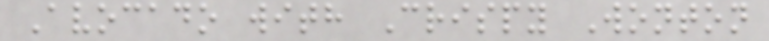Avocado with Crispy Wonton
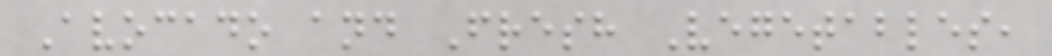Avocado and Fresh Vegetables,
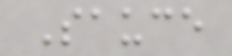Sauce
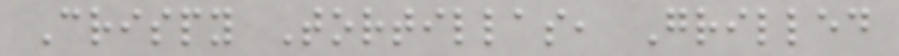Crispy Tortillas, Grilled
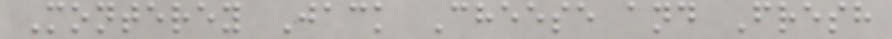Monterey Jack Cheese and Fresh
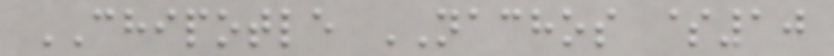CHIPOTLE NACHOS $10
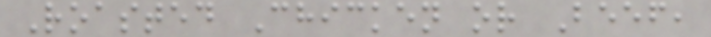Roasted Chicken or Beef,
